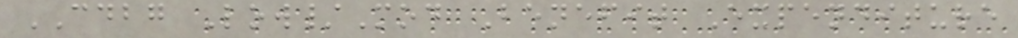CDBG Low/Mod Benefit Expenditure
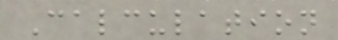Calculation
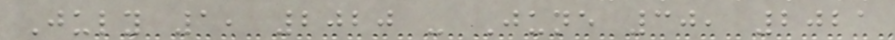July 1, 2020 - June 30, 2021
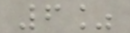6%
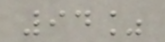94%
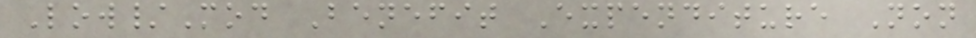Low/Mod Benefit Expenditure Non
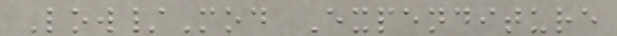Low/Mod Expenditure
